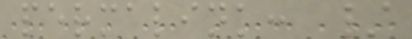permalink: /
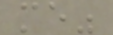me"
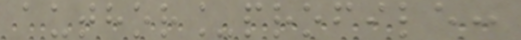author_profile:
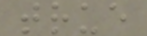true
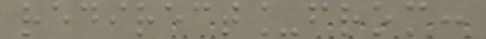redirect_from:
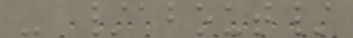- /about/
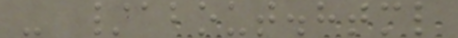- /about.html
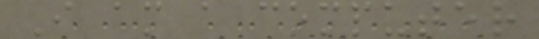I am a computer
